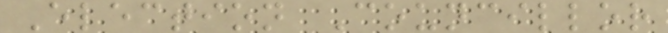Election Councillor
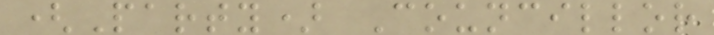(Party) Councillor
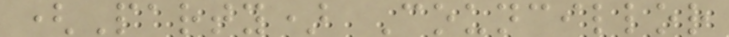(Party) Councillor
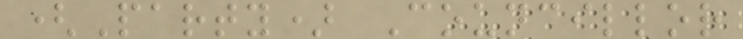(Party) Councillor
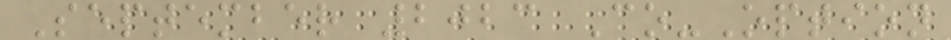September 2023 Co-Option
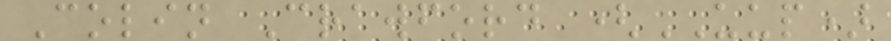Colin Crawford (UUP)
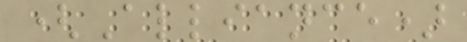(Alliance)
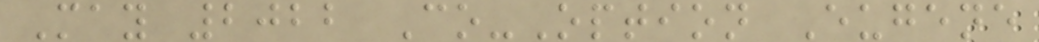May 2022 Co-Option Eugene
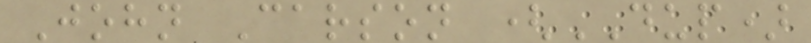John Carson (DUP)
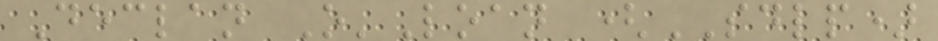Declan O'Loan (SDLP)
